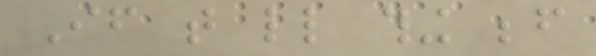If that little thing before
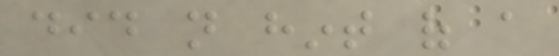did not hint of a
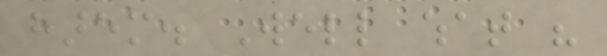harem. Well what his
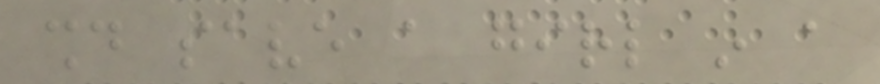should save a girl in a
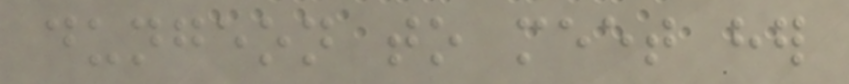dungeon to meet her
